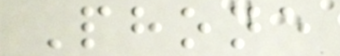Phone
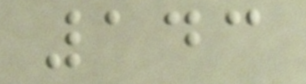143
